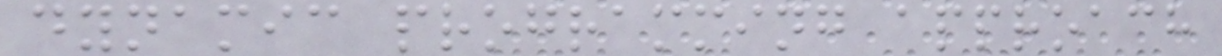dynamic programming approach
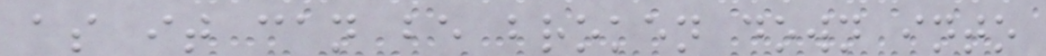as it can be broken down into
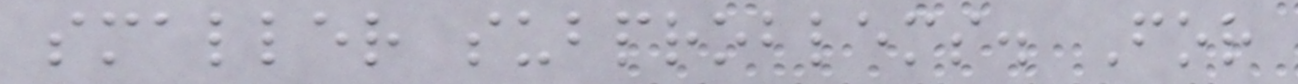smaller subproblems. For
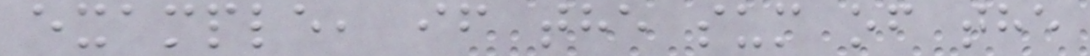example, if the sum of the
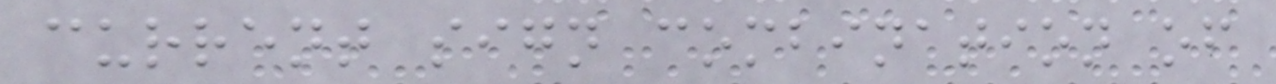current sign combination of
